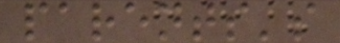parents's
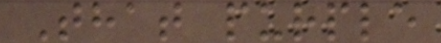That purple
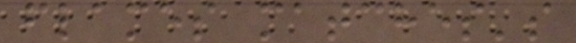flames matches's
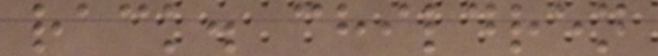rack. children
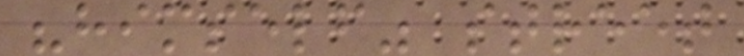"himself" street
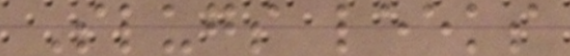Slugs leeks
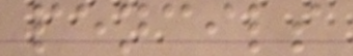pencils
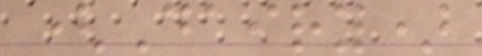(Dairy)
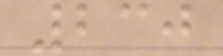230
